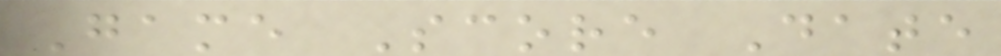Game Score Date
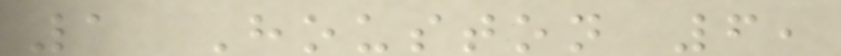1 Houston 6,
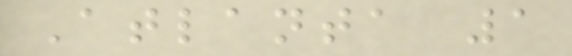Atlanta 1
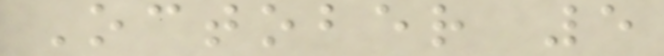October 5
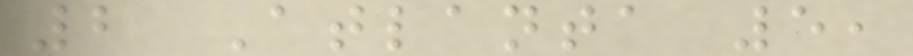2 Atlanta 5,
